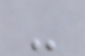-
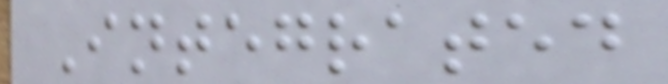Integrated
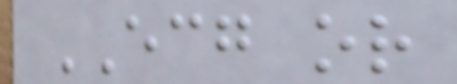ECG or
